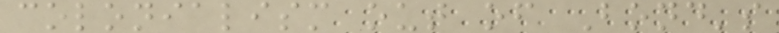colonialism out of Bond's
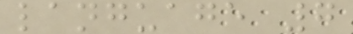language 7
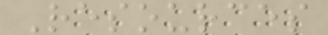Resources
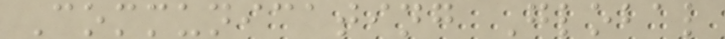Communicating Global
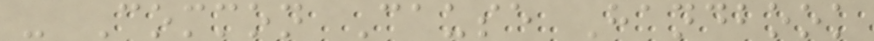- Common Cause Handbook
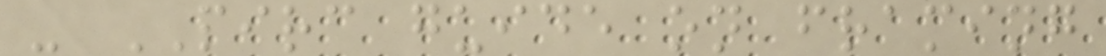- PIRC guide on framing
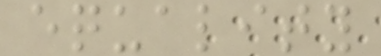equality
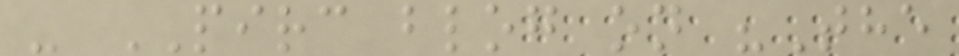- PIRC blog on "The
